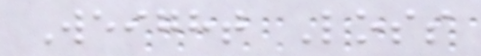Weight Loss
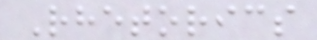Rhetorics
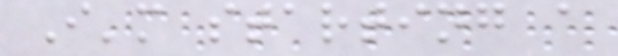I'm starting a
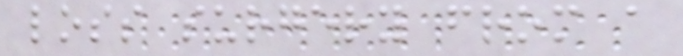loss surgery from a
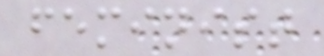feminist
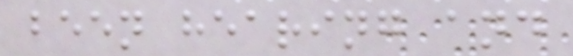been hearing and
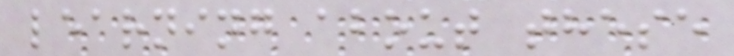learning about these
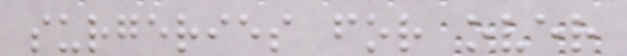surgeries for over
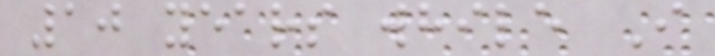10 years while I
